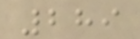289
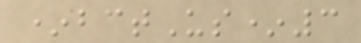*bctUs*3
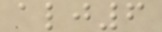alj6
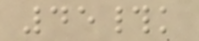45#k
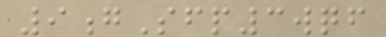9gSfp3wqf
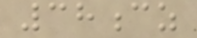38cz
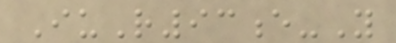IuR93e-Y
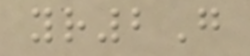yr2G
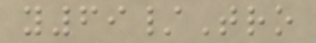y69/Tro
